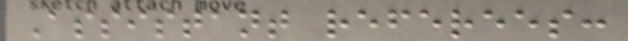Assistant referees:
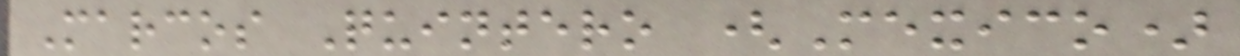Marcos Quintero (Mexico)
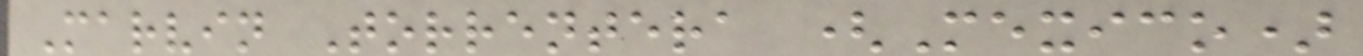Marvin Torrentera (Mexico)
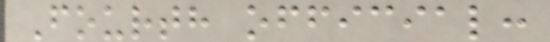Fourth official:
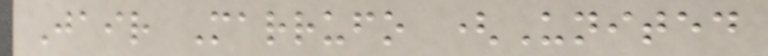Jair Marrufo (United
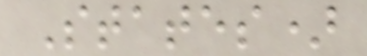States)
